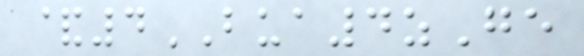&4BUA4zGe
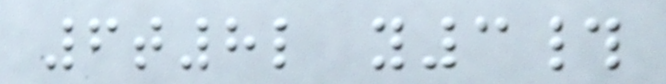6t8l y3#
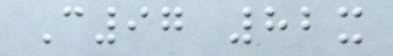C97 82x
